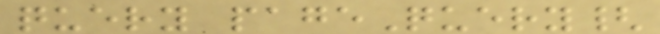query pageQuery{
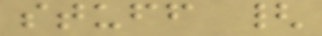stuff {
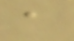a
